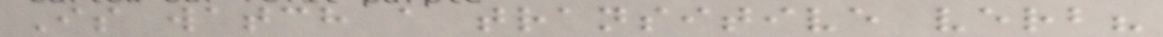Is watch a transitive verb?
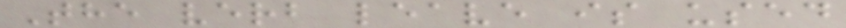The verb leave is used
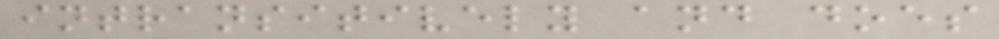intransitively and does
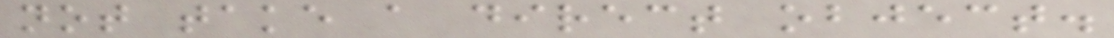not take a direct object.
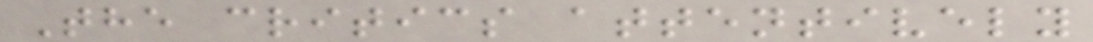The critics attentively
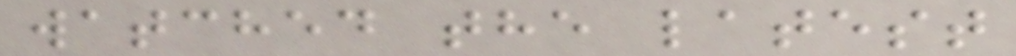watched the latest
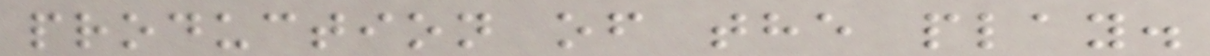production of the play.
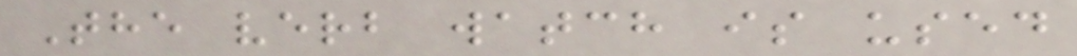The verb watch is used
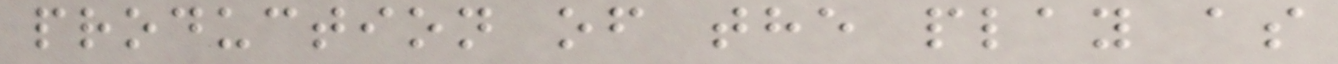production of the play as
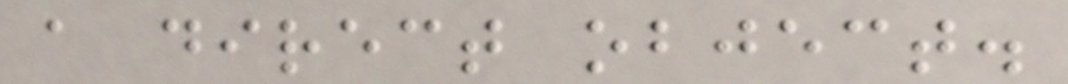a direct object.
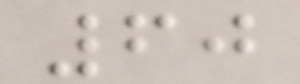60
